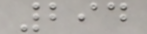294
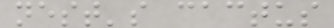nest's cactus
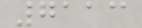7113
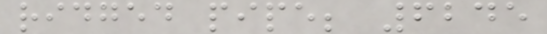ridged pipe; 6245
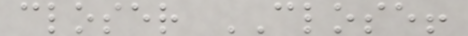closer CLOSE!
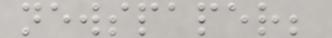newspaper;
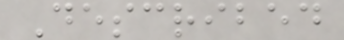Described
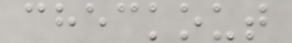checkout
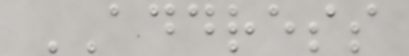ADDRESS
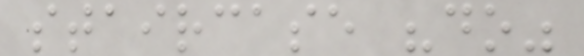staircase "do"
